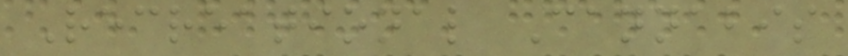Recreational Cannabis
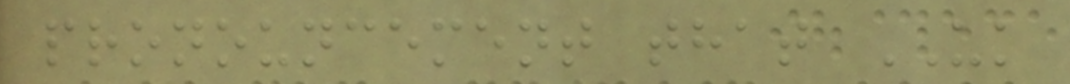pronouncement that UK
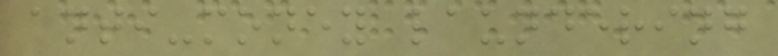anti-money laundering
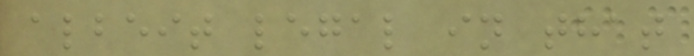albeit legal in that
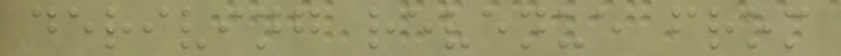deriving revenue from
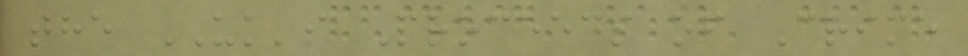the UK's Proceeds of Crime
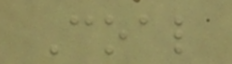Coal
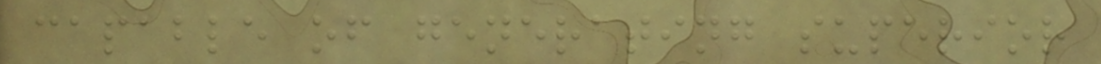capable of generating superior
